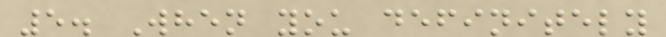5. When you definitely
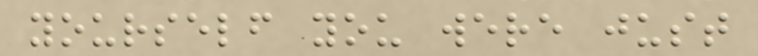yourself you were just
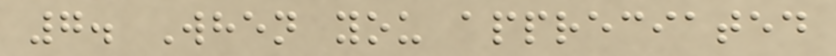7. When you appreciated
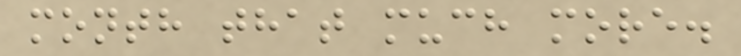month that much more.
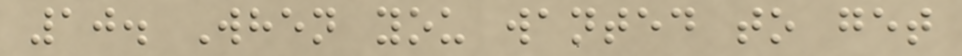10. When you wanted to get
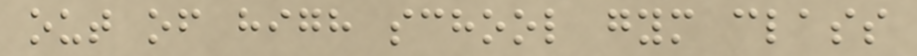out of high school gym class
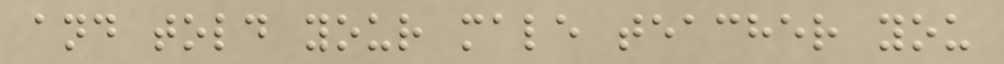and told your male teacher you
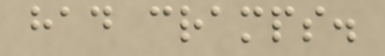had cramps.
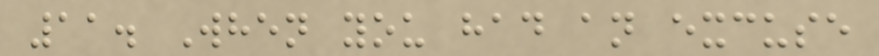11. When you had an excuse
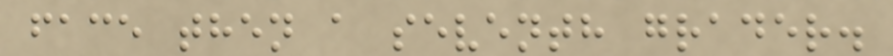face then a seventh grader.
